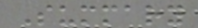Summary
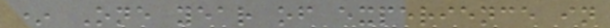* One year of experience in
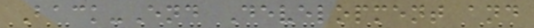Back-End Development and
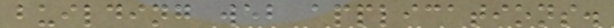building web applications.
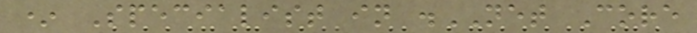* Specialist in .NET Core
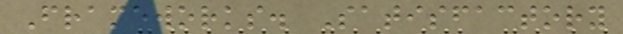Frameworks. Satisfactory
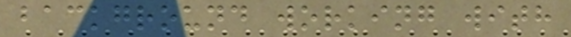background working with
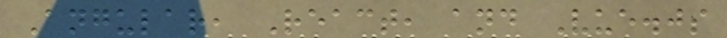Angular, React, and Vue.js
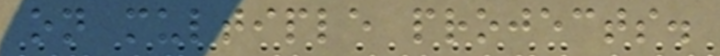on multiple projects.
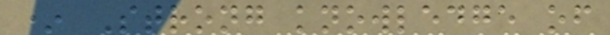* Strong knowledge of
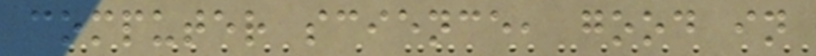computer science, good in
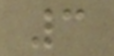3
